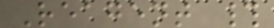Reagent #
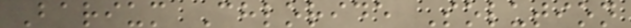Barium Chloride Solution
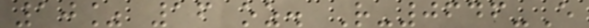10% 16 oz. R-0646-E
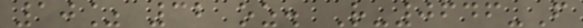10% 32 oz. R-0646-F
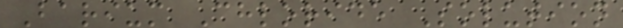Barium Chloride Solution
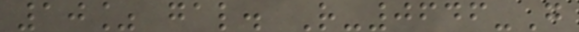10% gal. R-0646-G
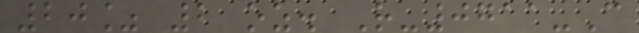20% 2 oz. R-0711-C
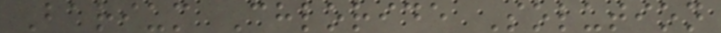Barium Chloride Solution
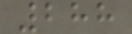288
